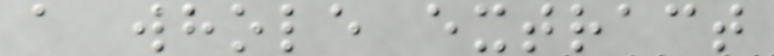a whole extract
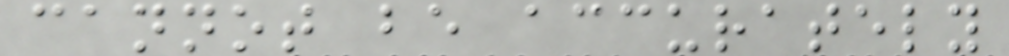cannot be accurately
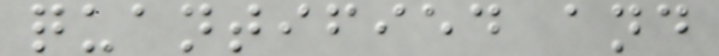quantified and
